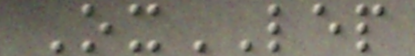OxLEP
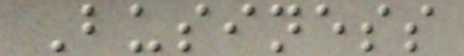Business
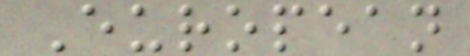European
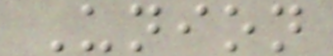Union
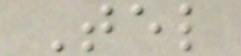Tel
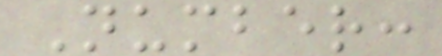Number:
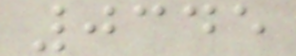0345
